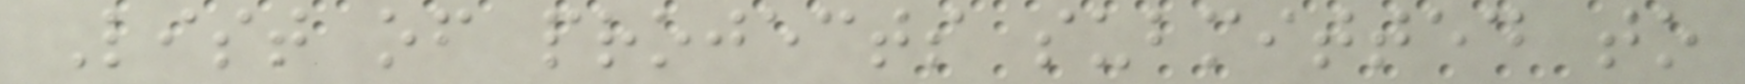List of projects submitted to
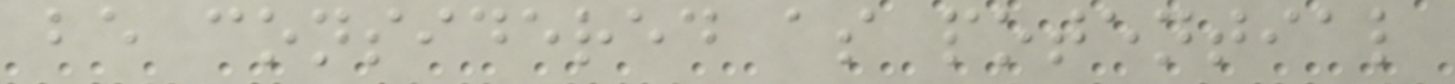be considered as potential
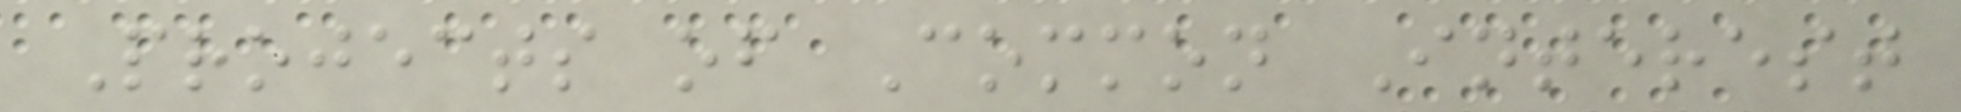Projects of Common Interest
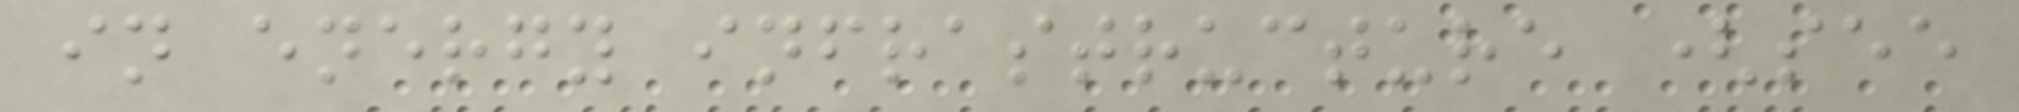in energy infrastructure (see
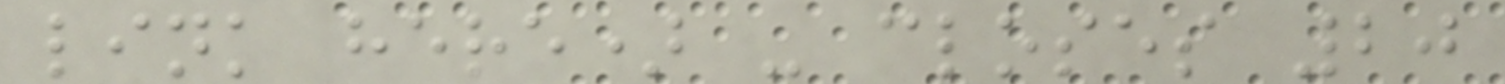link here) - closes 20
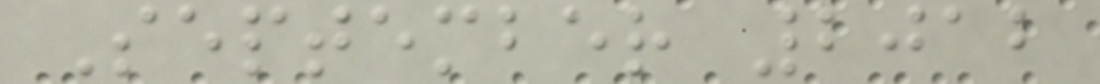September 2012
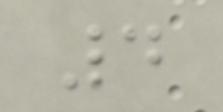4
